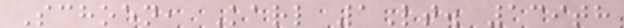Schoen, Karl 1Lt. 139th
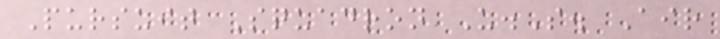Pursuit Squadron U.S. Air
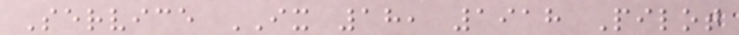Service IX 18, 1918 Pilot
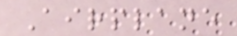Airplane
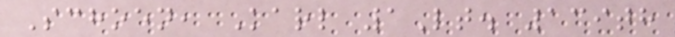Schoen, Karl 1Lt. 139th
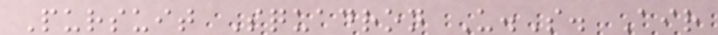Pursuit Squadron U.S. Air
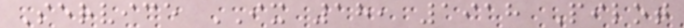Service IX 18, 1918 Pilot
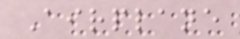Airplane
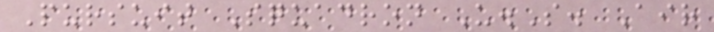Pursuit Squadron U.S. Air
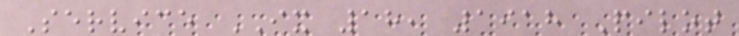Service IX 18, 1918 Pilot
